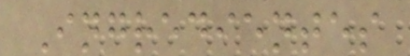Ingredientes
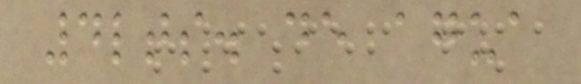4lts. de agua
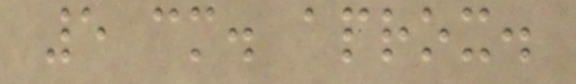5 cm. aprox.
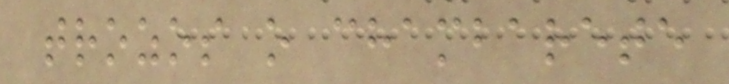trozos o chambarete
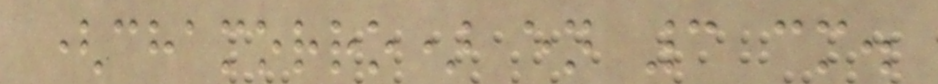(chamorro) en 3 cm.
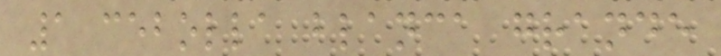1 cebolla blanca grande
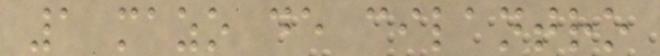1 mazo de cilantro
